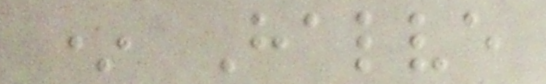* Halve
